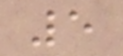5
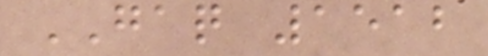GAQ 1512
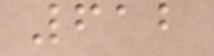612
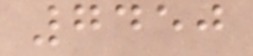7450
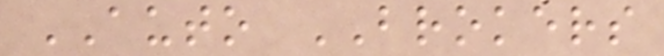AUTO BROKERS
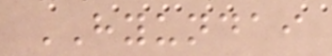HYUNDAI
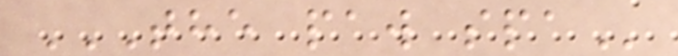THE PAW SPA
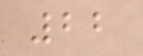22
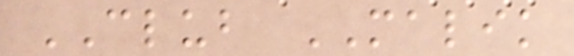CLUB MALIK
